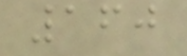160
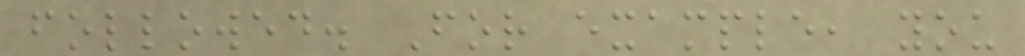followed. For example, you
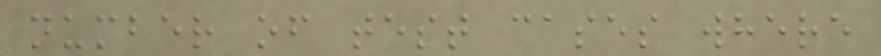number of test cases where
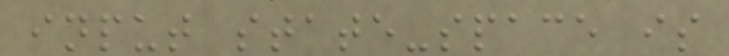input state-space is
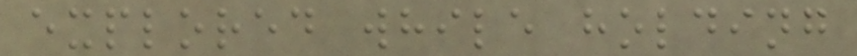explored while holding
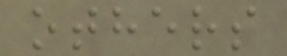others
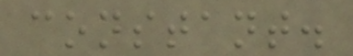constant.
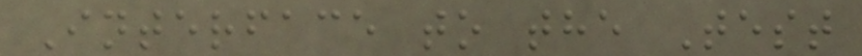Interface to the Test
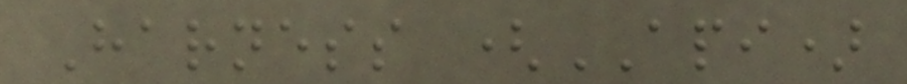Harness (API)
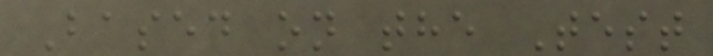Based on the Test
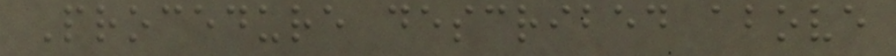Procedure described above
